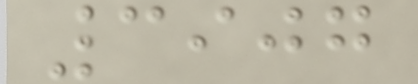3907
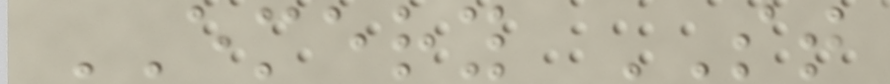EMERY ST
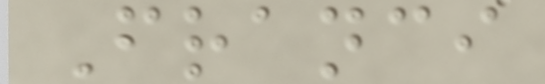Franci
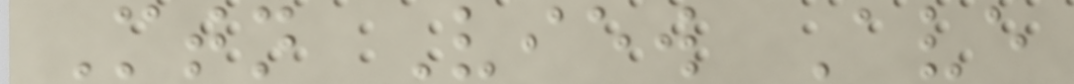Mtn View Ave
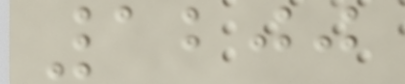1200
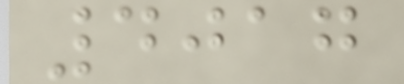4017
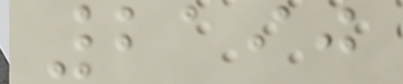2190
